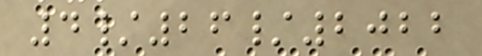4/26/2022
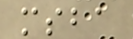msba
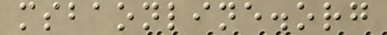msbaonline.org
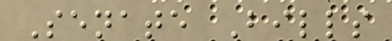Senate Bills
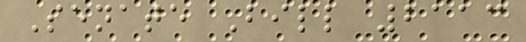Senate Bill 2113
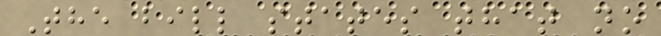The bill states that no
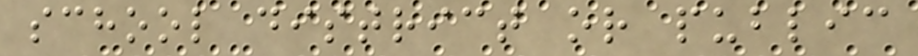school district or public
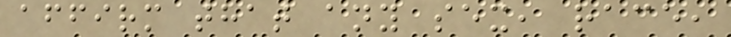affirm that any sex, race,
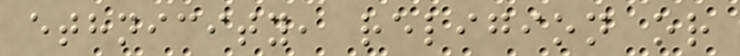ethnicity, religion or
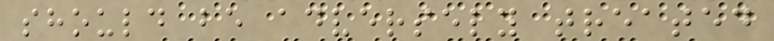should be adversely treated
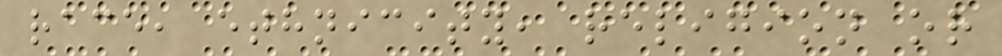race, ethnicity, religion or
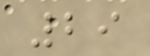29
